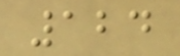124
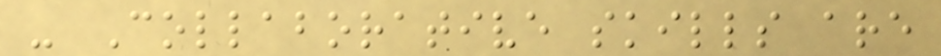- Collaborative skills are
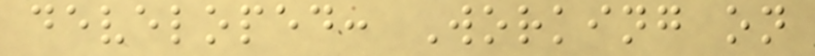developed: Working on
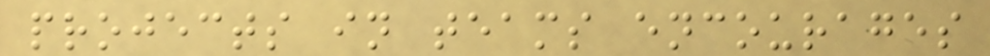projects in teams encourages
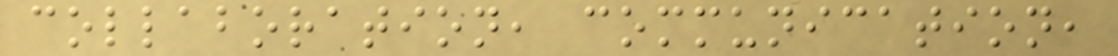collaboration, communication,
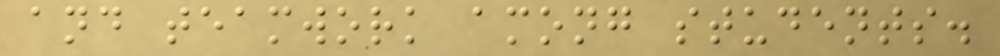and teamwork among students.
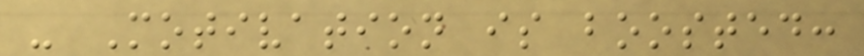- Motivation is boosted:
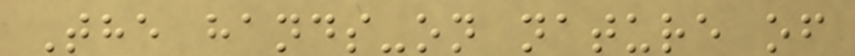The hands-on nature of
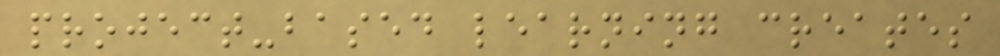project-based learning creates
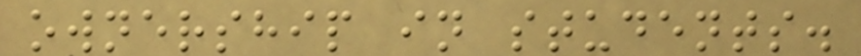ownership in students.
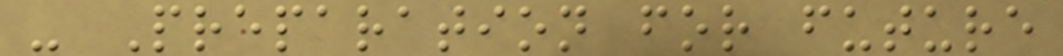- Preparation for future
